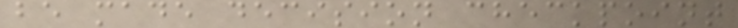be made decision checkpoint
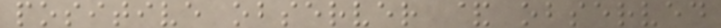positive observer & observed
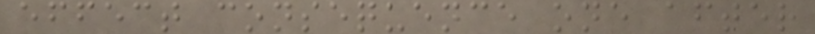effect consequence one after
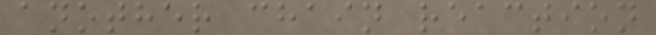another chain reaction
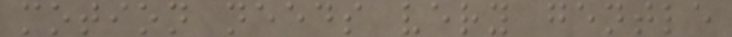motion needs very gentle
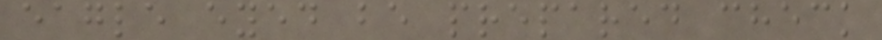eagle eyed be prepared check
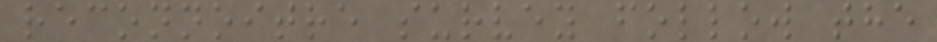reconnoitre survey follow the
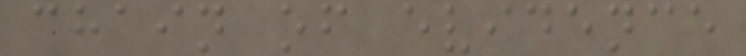chain of evidence
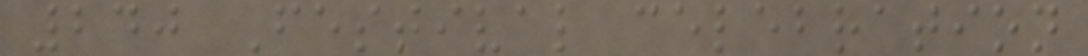240 Festival celebration
